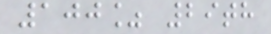100% 29th
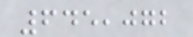645,072
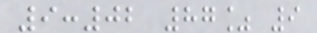9:02 87% 9
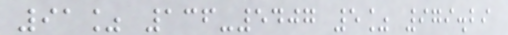91% 136-5407 5% 979.29
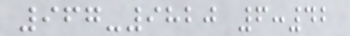967-9820 6:42
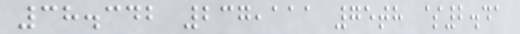38.342 237,111 75th $2.41
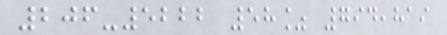206-5222 58% 794,819
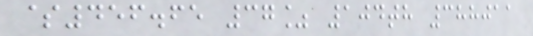$456.65 37% 104th 388011
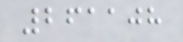261108
